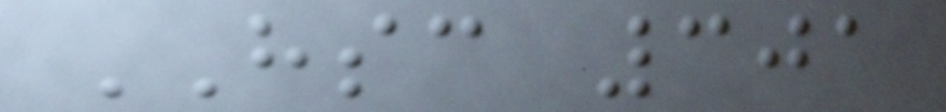HSC 301
